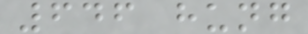646 hung
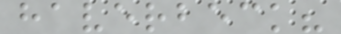haverbeck?
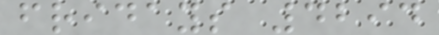fridays 4294
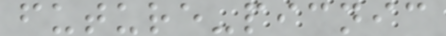future-picnic
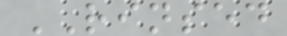RINSED
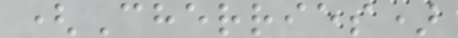(Cherries)
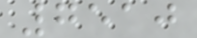7510
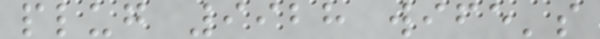plug 9928 wife's
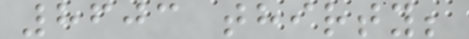8603 thirty;
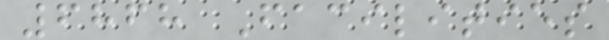6868 Facilities
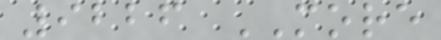9226 MORE
